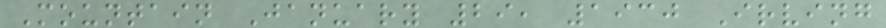Mountain January 29, 1930 Irving
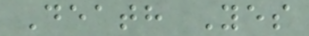Death Yes
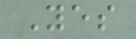Yes
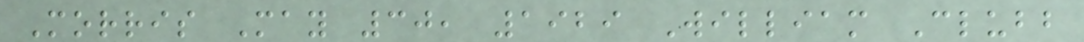Morris May 30, 1929 William Clubb
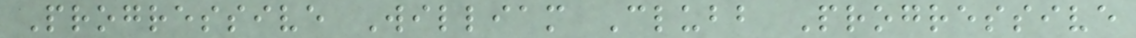Progressive William Clubb Progressive
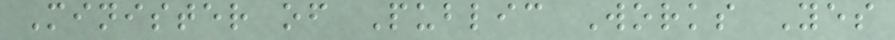Minister of Public Works Yes
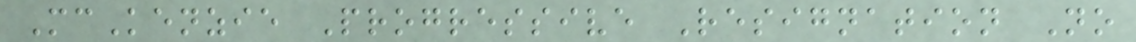McKenzie Progressive Resignation No
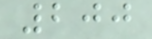200
